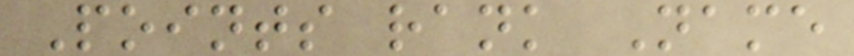Points rank Name
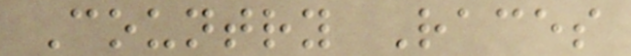Country Races
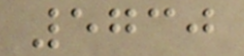5730
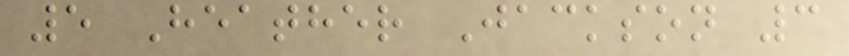5 Heather Jackson 3
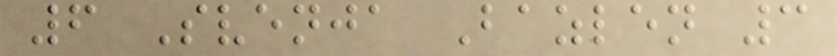6 Svenja Bazlen 3
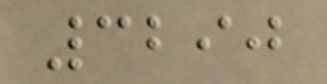3290
